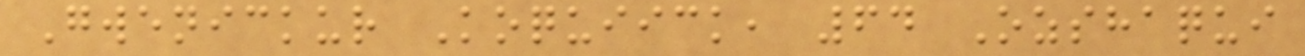Gwenickur Koquiick, 64 Ozshaqui
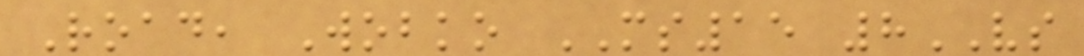Road, Wobko MS15 8VS
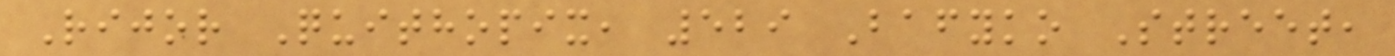Rijor Quithopix, 529 Bafyko Street,
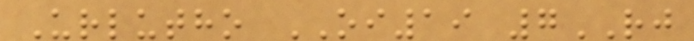Urlutho OI19 7RJ
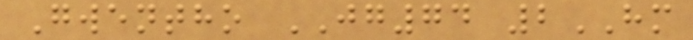Gwentho JG74 2HM
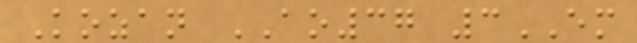Kozan AO37 3EM
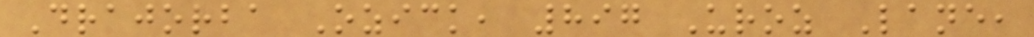Drajorba Ozick, 897 Uroz Lane,
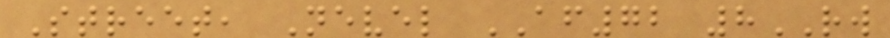Street, Nevel AF72 8RW
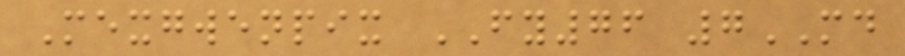Mexgwenpix FY76 7MD
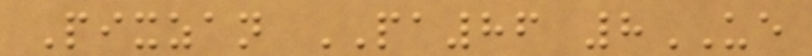Pixzan PA86 8UE
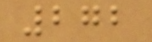272
